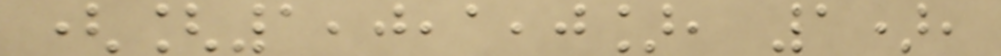([1,0,1,0], 1),
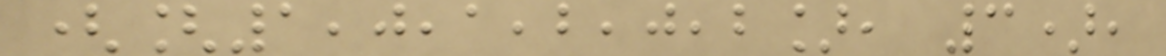([1,0,1,2,0,2], 3),
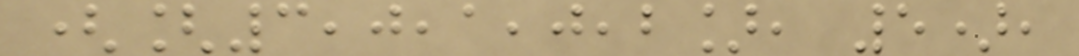([3,0,1,0,2], 5),
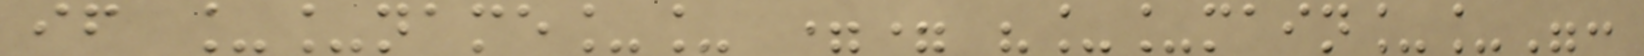if __name__ == "__main__":
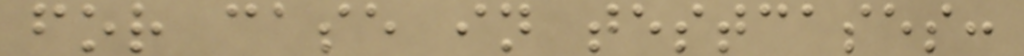for case in testcases:
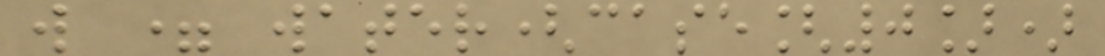w = water(case[0])
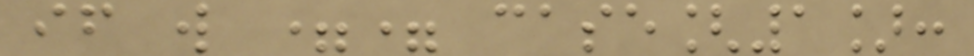if w == case[1]:
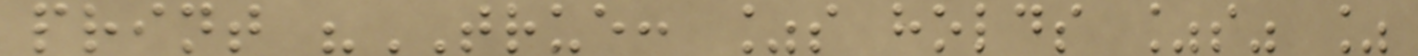print "TRUE: %s holds %s" %
